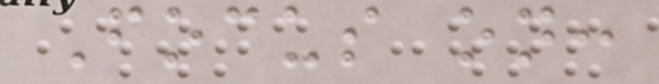Focus on:
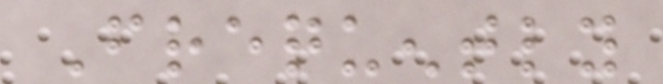Frequently
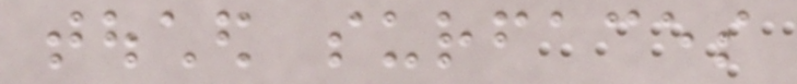touched surfaces
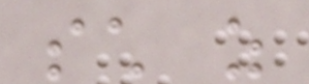such as
